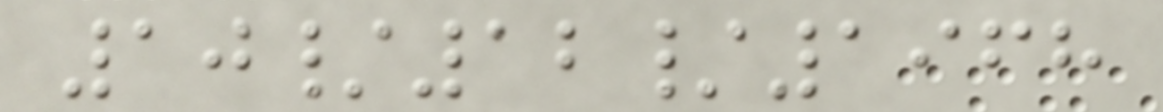10/12/1968
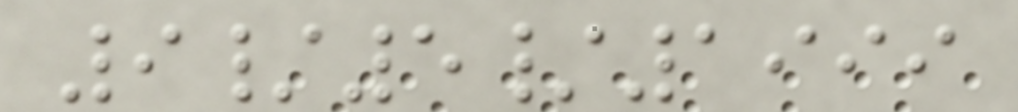9/5/1999
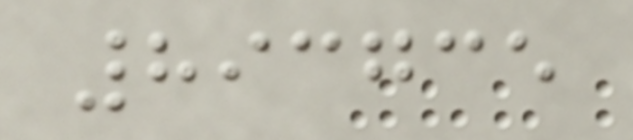893735
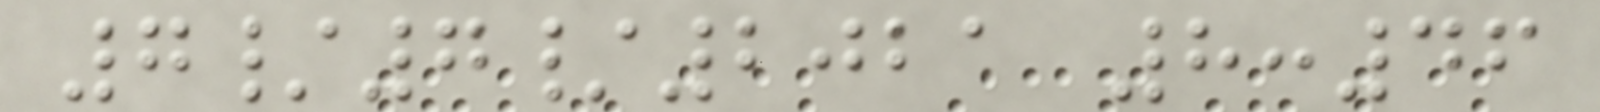7/7/2021 8:46
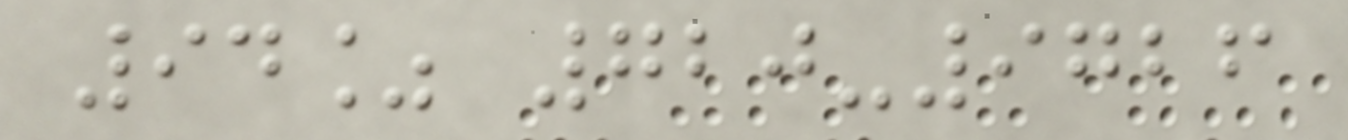94% 720-9726
